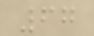67
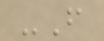-F
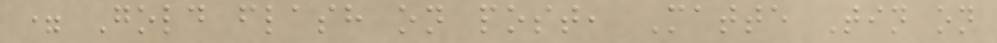= Gold flash on post, Matte Tin on
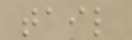tail
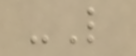-L
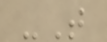-T
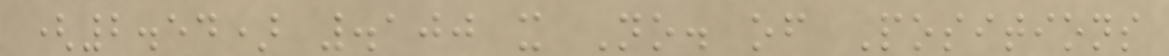(2.54) .100 x No. of Positions
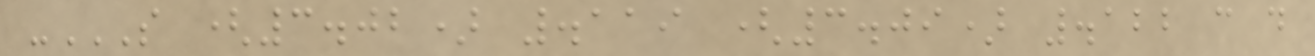-S (3.02) .119 (3.09) .122 C D
